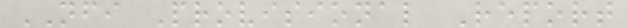NFI Provisional Report
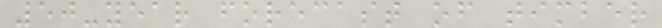50-year forecast of timber
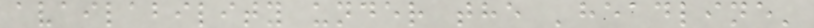availability under the 'headline'
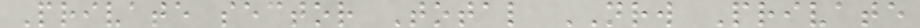Private sector Total NRW Private
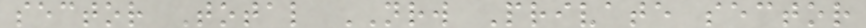sector Total NRW Private sector
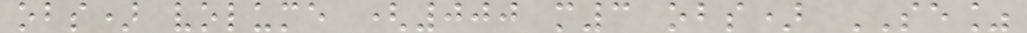obs) volume (000 m3 obs) SE%
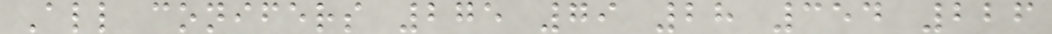All conifers 275 79 28 354 226
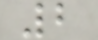2
